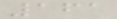161
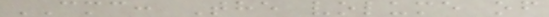CMC: The volume of
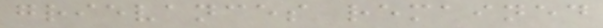grievances remained
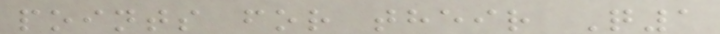points for their Q1
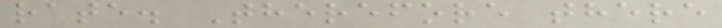rate. Therefore there
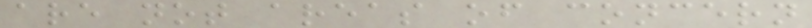are not areas of concern
